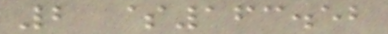2 $163.52
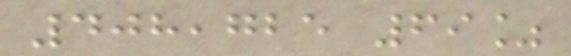408,725 69%
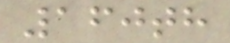160th
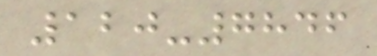120-7846
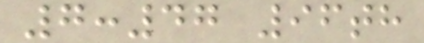7:47 96th
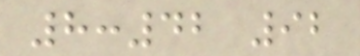8:42 92
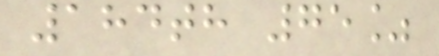184th 75%
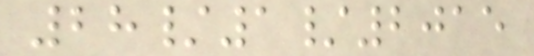28/1/2015
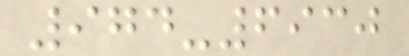974-6930
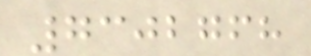7302768
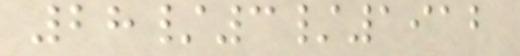28/3/1912
